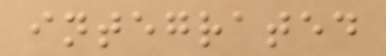integrated
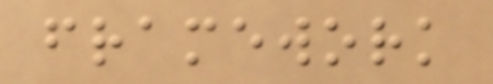framework
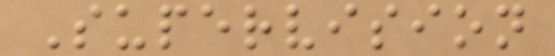Supervision
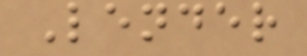Lender
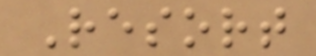Resort
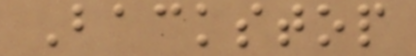Backstop
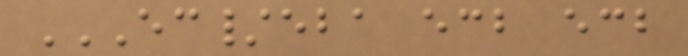EC/EBA ECB ECB
